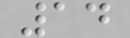14
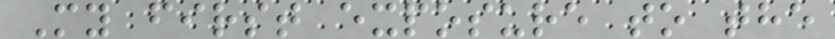My first exposure to the
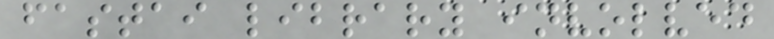fastai library involved
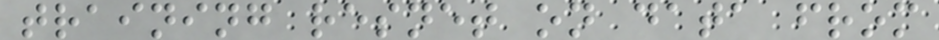training resnet on data from
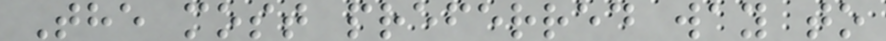The most preferred way to
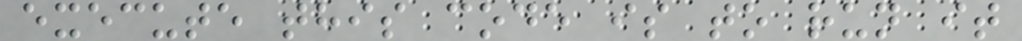execute this code is to run it
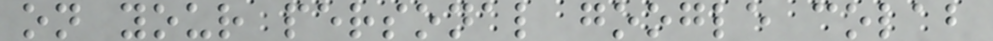on your personal google colab
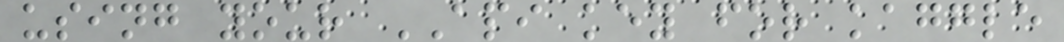using your API key for kaggle
